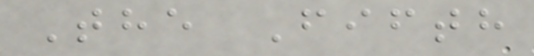The Fifth
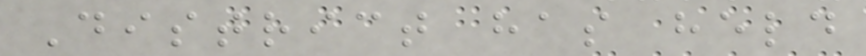District has held
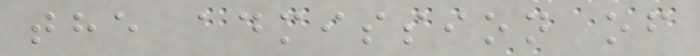the admission of
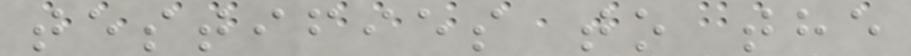testifies to the
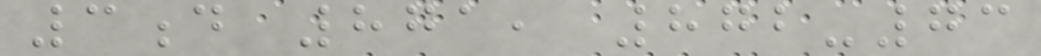3d 871, 872-73
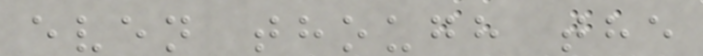even though the
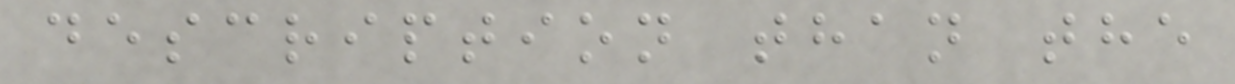description than the
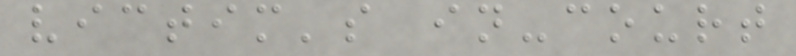victim's in-court
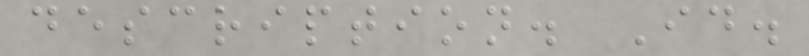description. Id.
